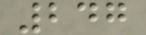247
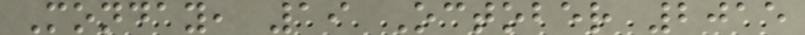Monday, 19 October 2015
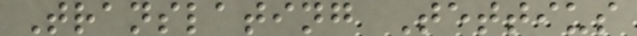Translating Tettius
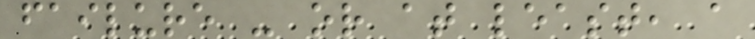failure - or at least, a
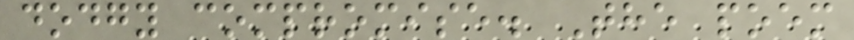dodgy compromise. The poem
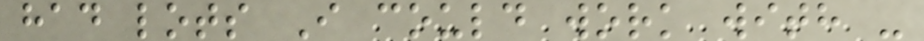had lots I could work with -
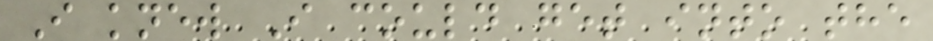I knew I could get into the
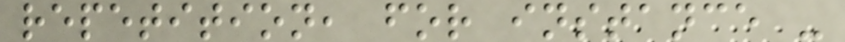repetition, for instance -
